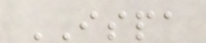ISPA
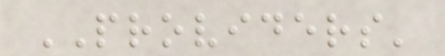PROVIDERS'
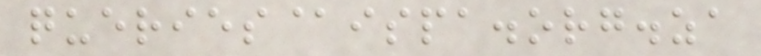queries@ispa.org.za
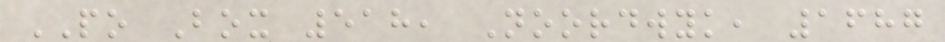PO Box 518, Noordwyk, 1687
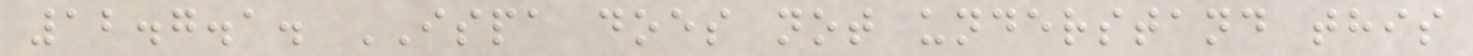12.7.1. ISPA does not understand this
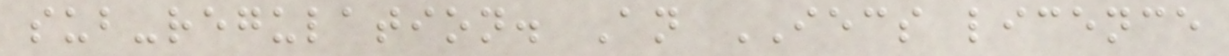sub-regulation. An IECS licence
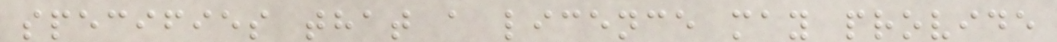specifies that a licence may provide
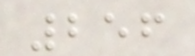256
